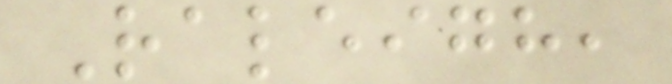Raleigh,
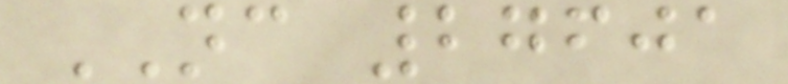NC 27601
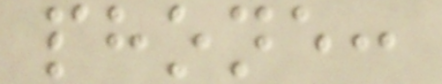phone:
